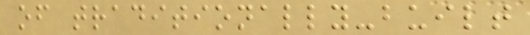of traditionally-built
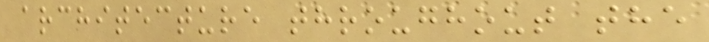architecture throughout the
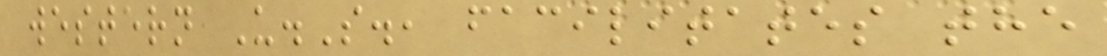western U.S., facilitates the
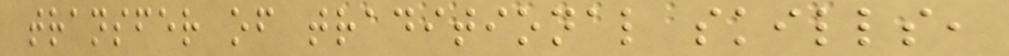transfer of traditional skills,
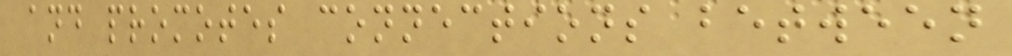and promotes connections between
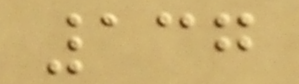137
